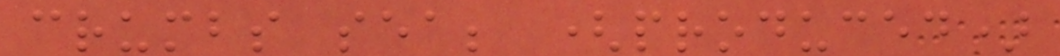crumbs sea; (produced)
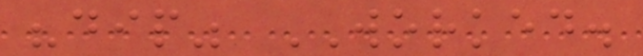"dip" WORKED.
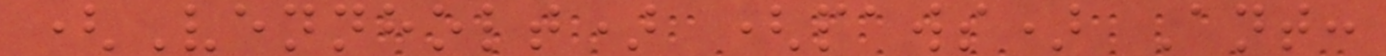(Vennholt) (paws) Ant:
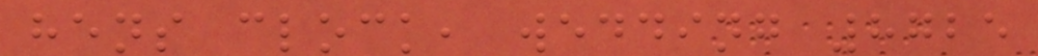hens clock, wedding 8725
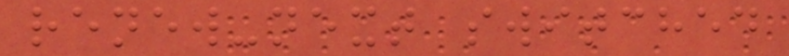renew-next switched
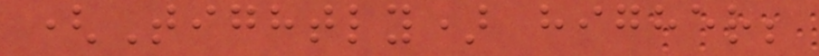(Tightly) higher;
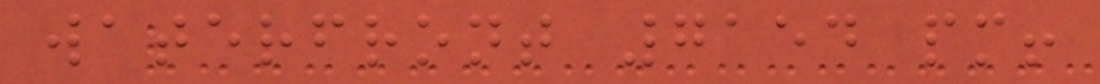waterfront 7154 pm!
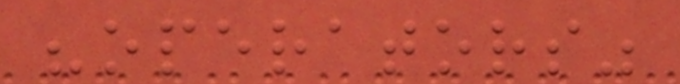"operators"
